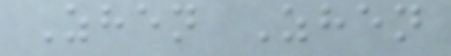Zhen Zhen
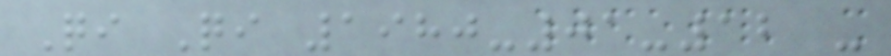Qi Qi 1980-01-12 -
